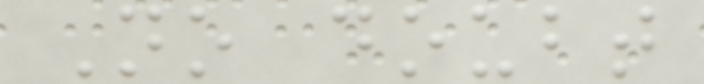No doubt
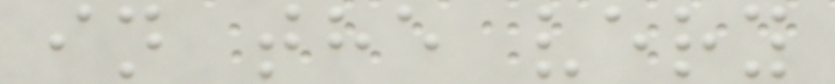in the very
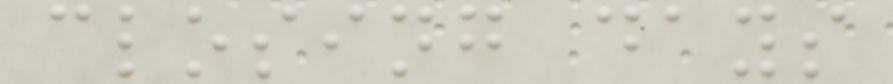closing days
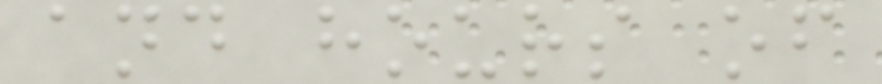and hours of
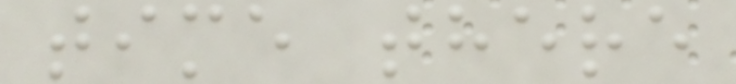time there
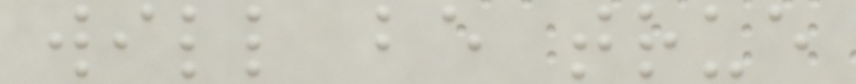will be true
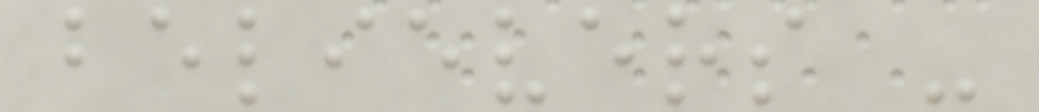believers -
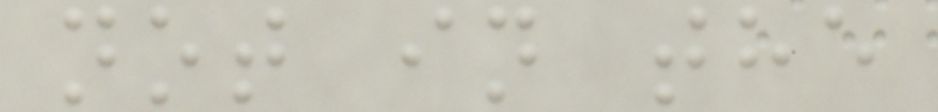not in the
